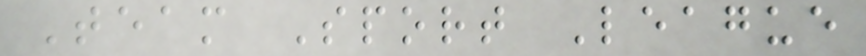Team Sport League
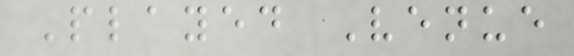Played Venue
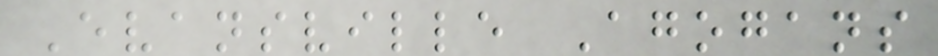Evansville Agogans
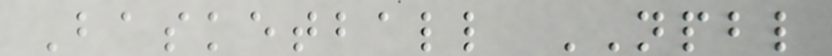Basketball NPBL
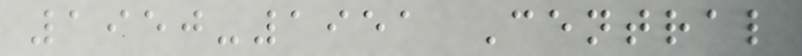1950-1951 Central
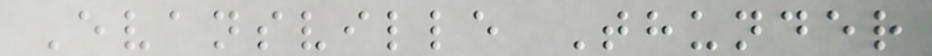Evansville Thunder
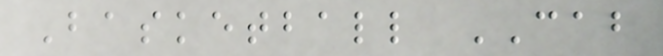Basketball CAB
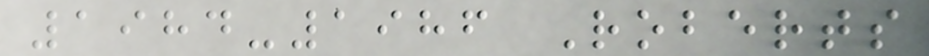1984-1986 Roberts
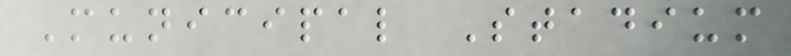Municipal Stadium
